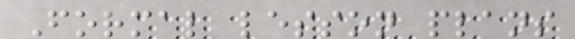Formal lesson plans
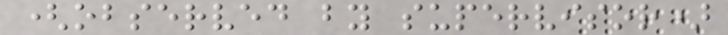(observed by supervisor)
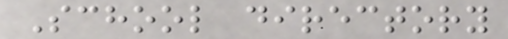School directory
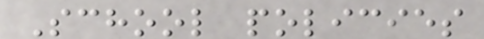School policies
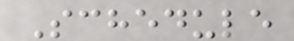Schedule
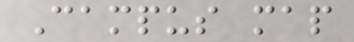Campus map
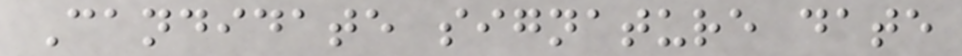Candidate signature date
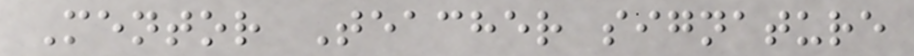Mentor Teacher signature
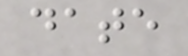date
